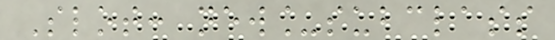Slot: new_subclass
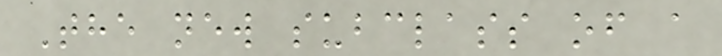The new subclass of a
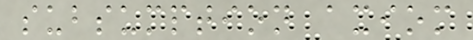subsumption axiom
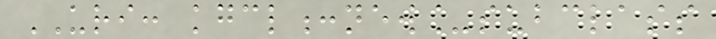URI: kgcl:new_subclass
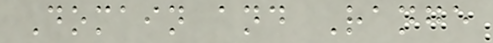Domain and Range
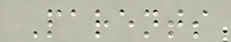Parents
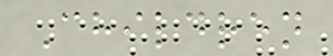Children
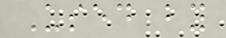Used by
